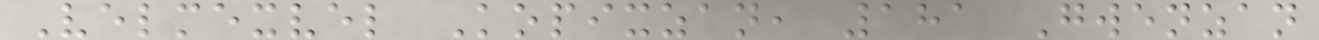Velmexvel Kopixzan, 181 Gwenzan
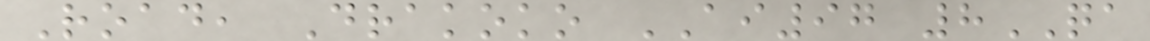Road, Drakoko AI97 8QA
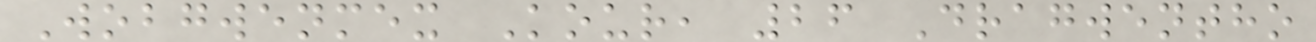Wobgwenmex Kour, 26 Dragwentho
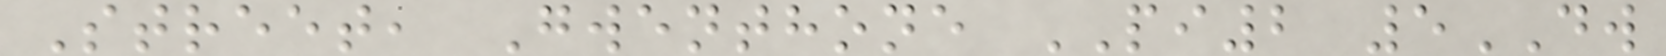Street, Gwenthone PI2 5DW
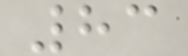83
